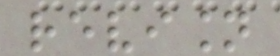revision
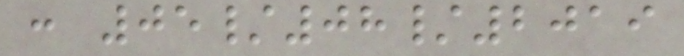: 05/08/2019
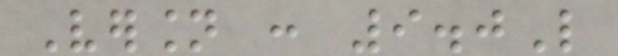Version : 9.0L
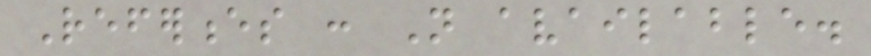References : Not available.
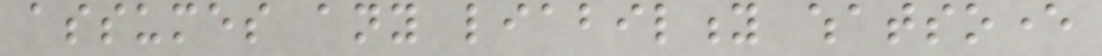assumes any liability whatsoever
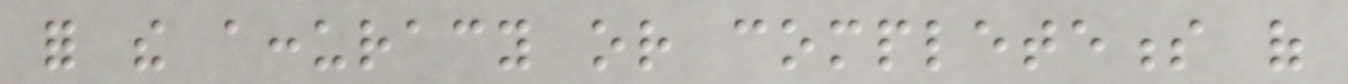for the accuracy or completeness of
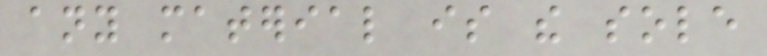any material is the sole
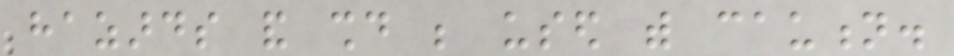hazards and should be used with caution.
